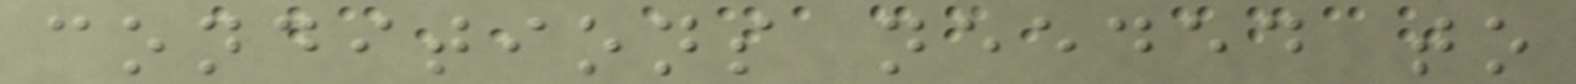conditions needed to
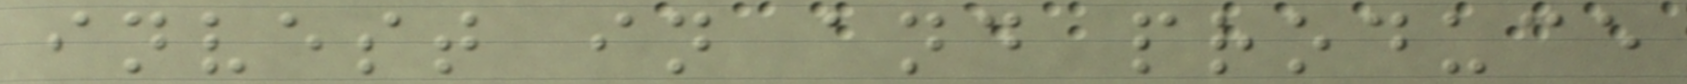invest in and produce
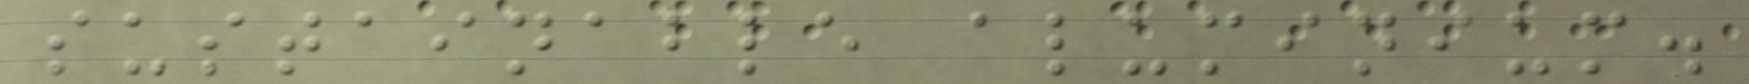sustainable aluminium.
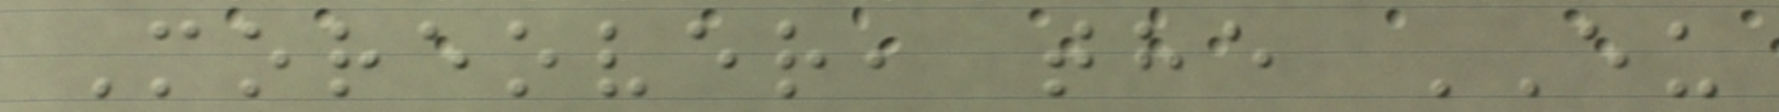Moreover, the EU
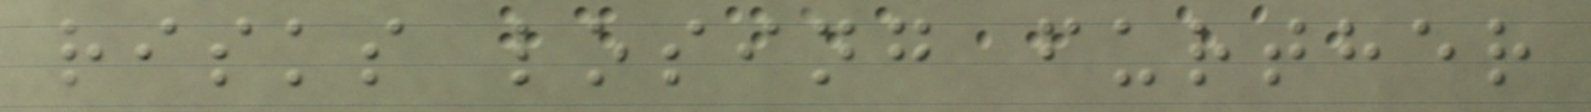risks losing further
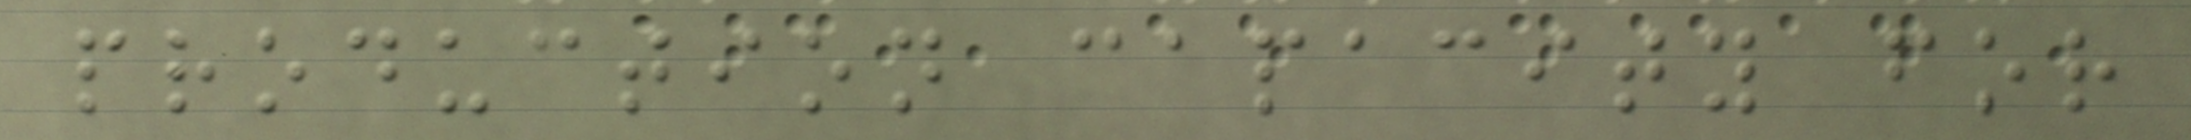production capacity for
